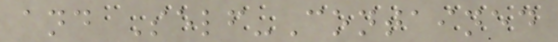and Self-Contained
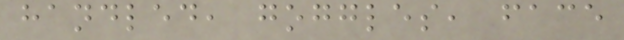handled, goggles, face
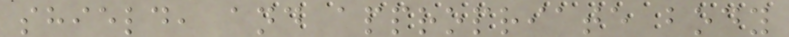shield, and appropriate body
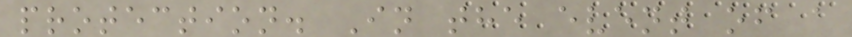protection. In the event of a
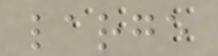large
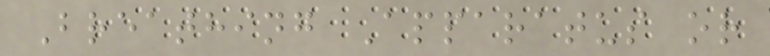Breathing Apparatus or
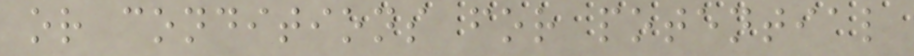or conditions for potential
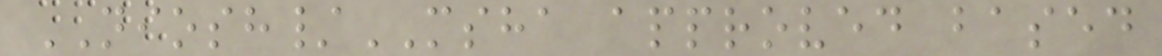NIOSH/MSHA approved based
